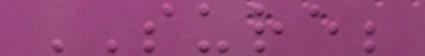SURE;
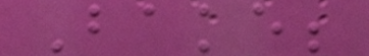Bake;
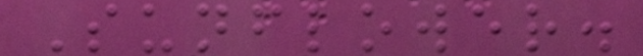Sunflower.
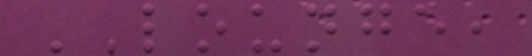LOUNGE,
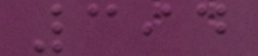394
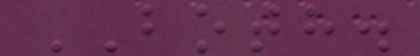BOTH.
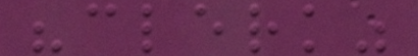"clerk"
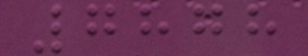7878
